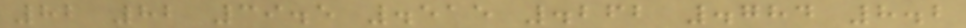82 82 39.5 .515 .262 .784 8.2
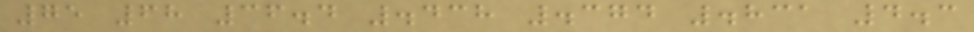75 68 36.4 .438 .374 .831 4.3
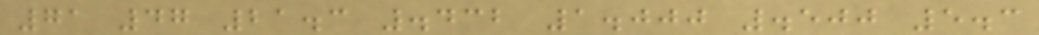71 47 21.3 .432 1.000 .500 5.3
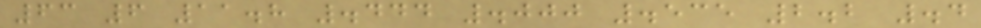63 6 11.8 .444 .000 .535 2.2 .4
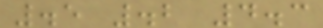.5 .2 4.3
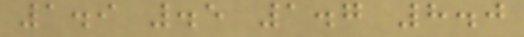1.9 .5 1.7 8.0
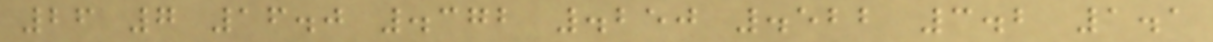26 7 16.0 .372 .250 .522 3.2 1.1
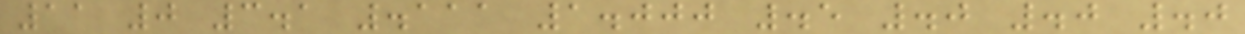11 0 3.1 .111 1.000 .5 .0 .0 .0
